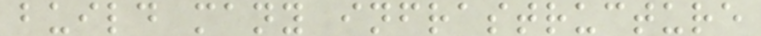build many infrastructure
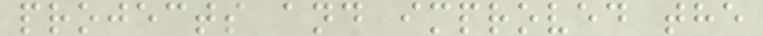projects and improved the
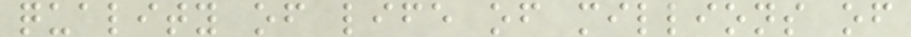quality of life of millions of
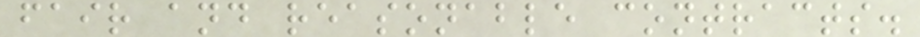fair and reasonable contracts.
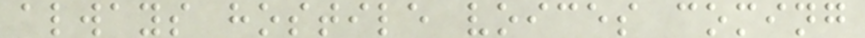always hostile voices coming
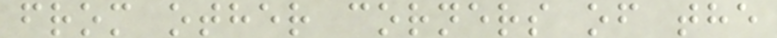from other corners of the
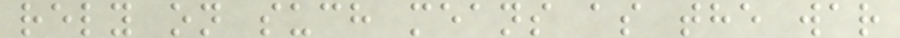rely on such means as the war
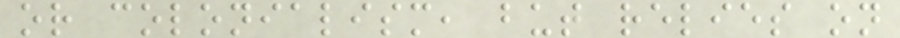or colonialism, but relies on
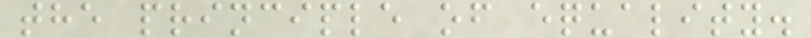the principle of equality.
